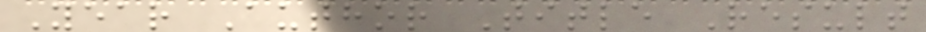Year Author Title Result
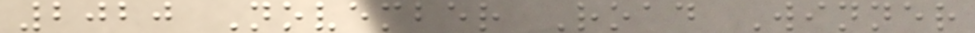2020 November Road Winner
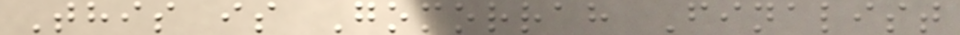This is Gomorrah Finalist
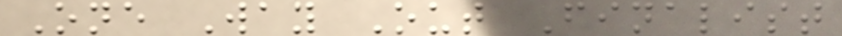One Way Out Finalist
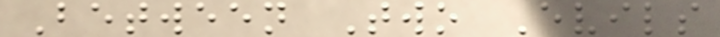Between Two Evils
